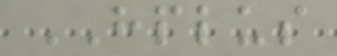HPLUS
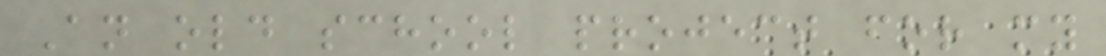An old school project for my
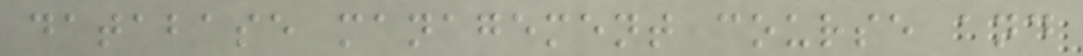database management course and
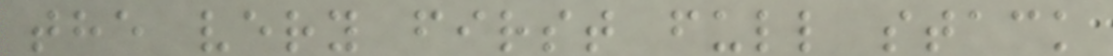the very first full stack
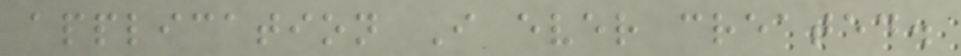application I ever created.
